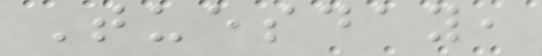Tuesday,
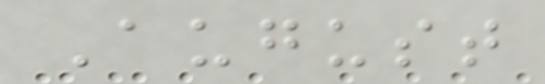August
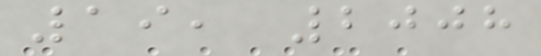19, 2008
